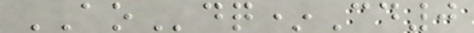AOdq*Cd0
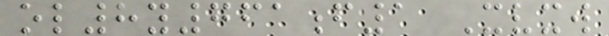ol8y761f1 Xvxw
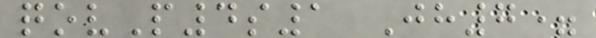qovP4s1 Jh7=
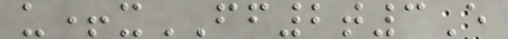u+xFF2t3E
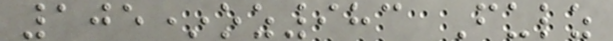105*oz983 Fulz
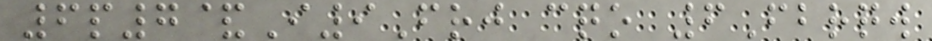6p7&I9Frj cqo 6Fbrqw
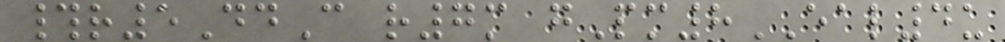#r5DdC r7m gPm8EAL4u
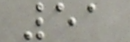51
